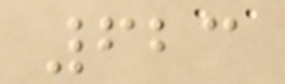623
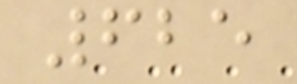625
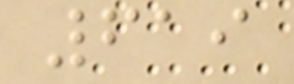619
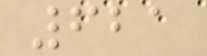621
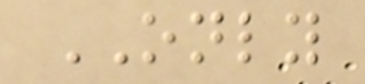ONLY
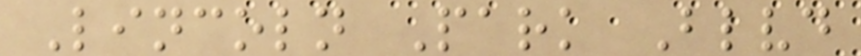Lincoln Park Blvd
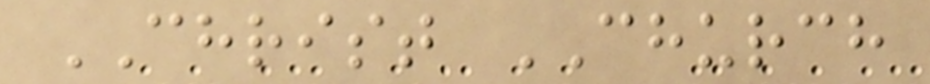CHRIST CHURCH
